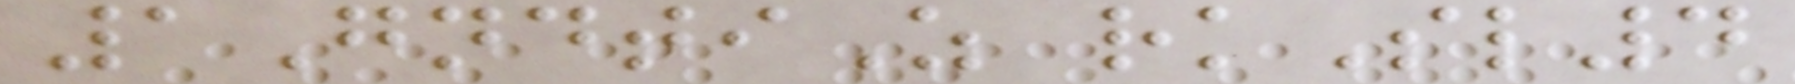1GndtiZ rkSl4
